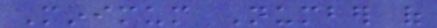Minimum Number of
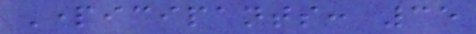Participants: 35
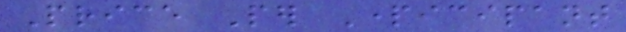Price Per Participant
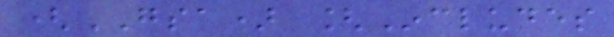(GSA) [Includes
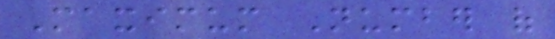Maximum Number of
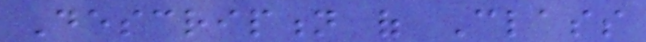Description of Class
